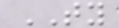TY
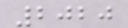2020
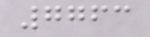7763
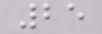25
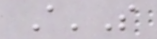A'S
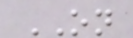ON
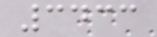3433
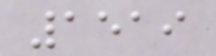1519
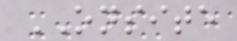ONSITE
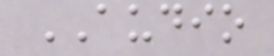AUDIO
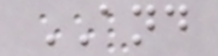AND
